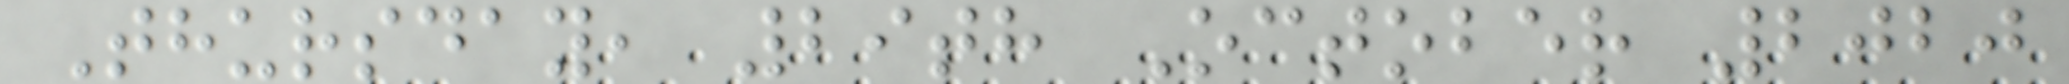Thursday, 29th October 2020
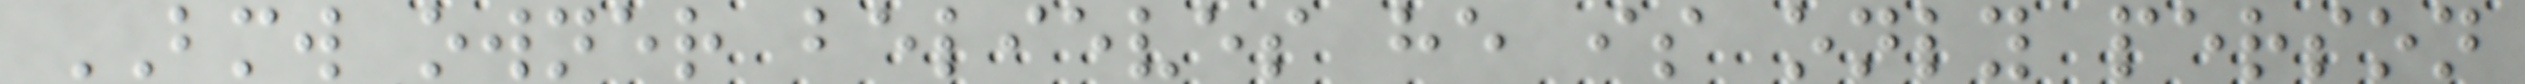BMW owner believes he is only person
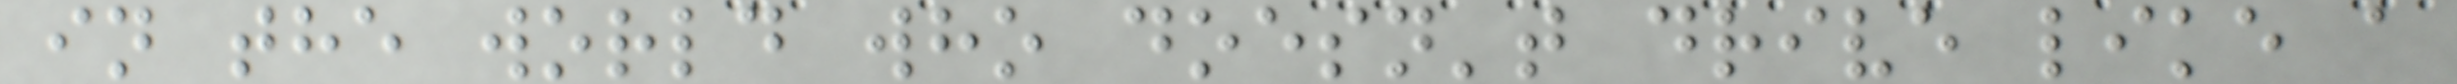in the world who doesn't drive like a
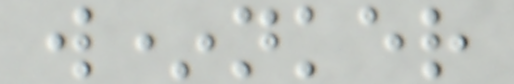w*nker
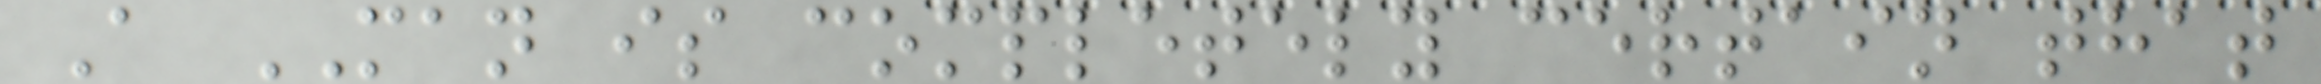A MAN is completely certain that
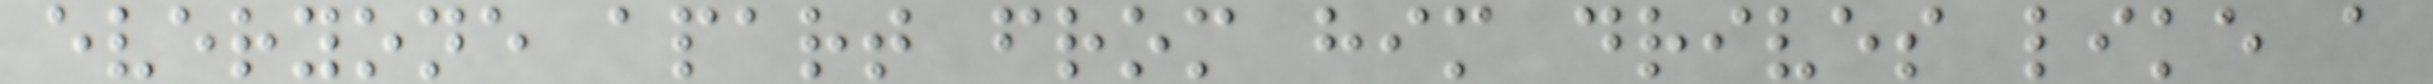everyone apart from him drives like a
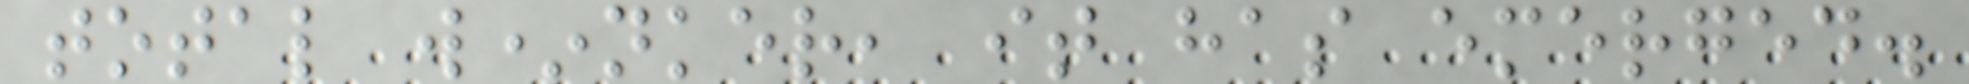total w*nker, it has emerged.
